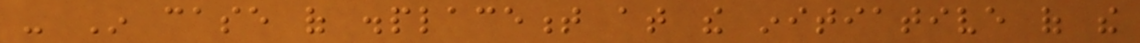- In case of displacement at the initiative of the
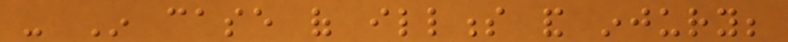- In case of illness and injury;
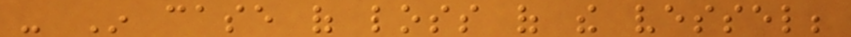- In case of loss of the vessel;
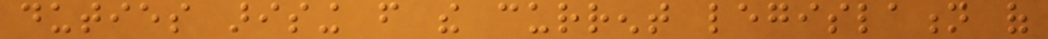duties arising from the current legislation of
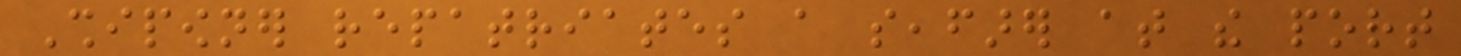Shipowner repatriates a seafarer at the port
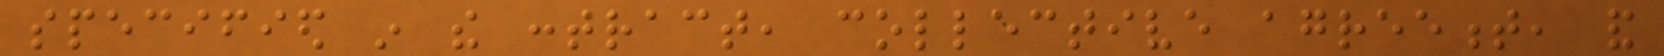specified in the contract, collective agreement, and
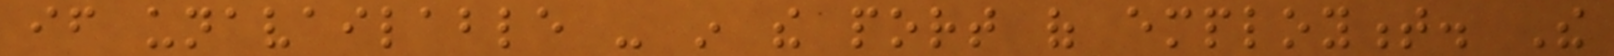if unavailable - in the port of employment. The
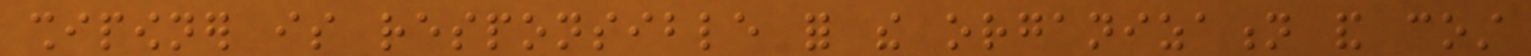shipowner is responsible for the organization and cost
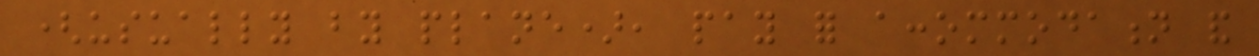(usually by plane), pay for accommodation and
